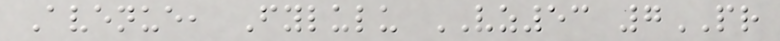Avenue, Fylulu VZ53 7PR
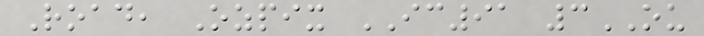Road, Ozpix IC91 3OU
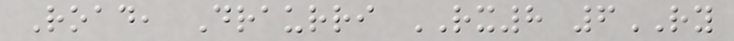Road, Draurri RX8 6RY
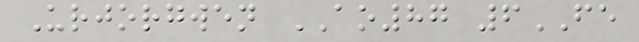Urjorgwen AO87 6FE
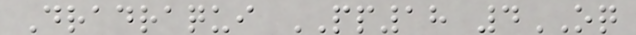Dradraqui PP18 4OQ
